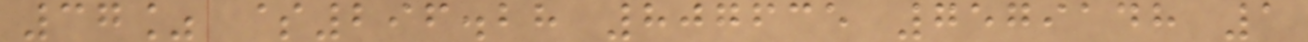37% $296.28 807635 7579148 1
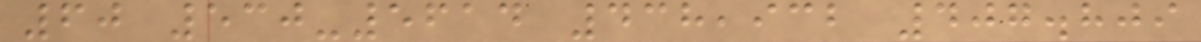60 530-5614 438,932 407.809
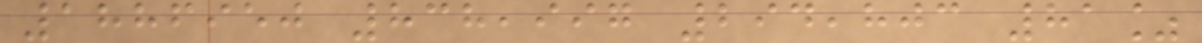1886950 838,997 294,803 81%
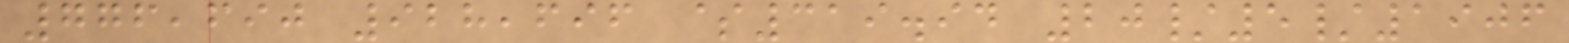776,690 928,696 $319.94 20/5/1906
